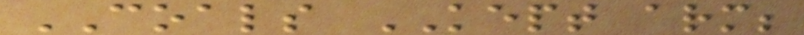COALS KEPT arm;
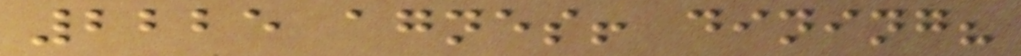2225 agnes! dining?
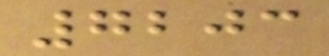7203
